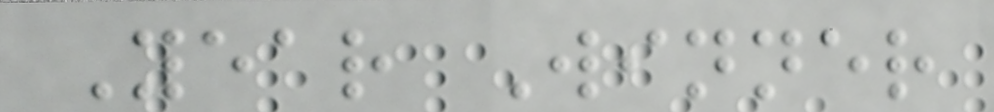Year Winner
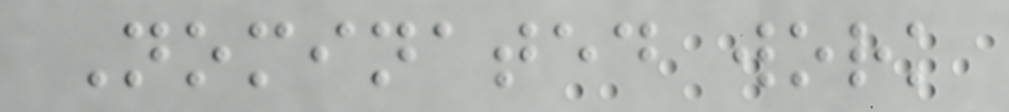Nominated work
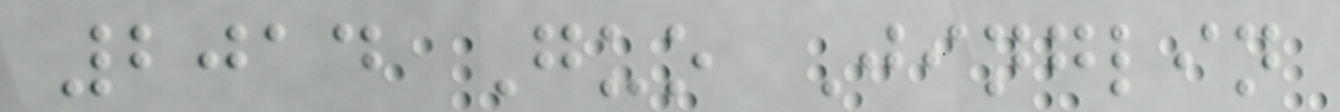2014 Guo Jinglin
